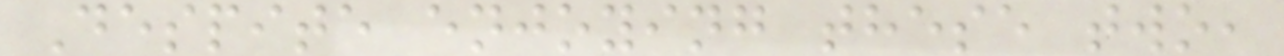Despite enjoying these two,
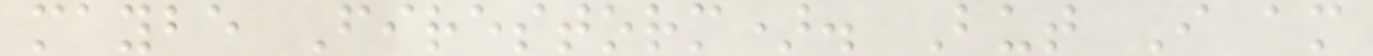maybe Firestorm). But I am
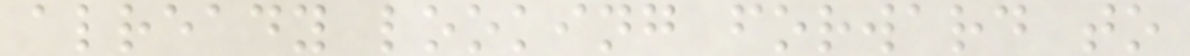already looking forward to
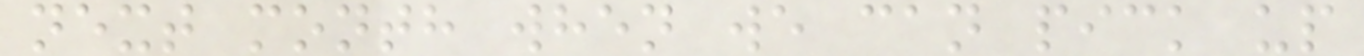next month when we can pick up
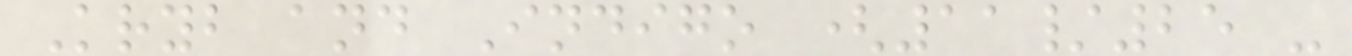Kryb and Indigo (11/25 -
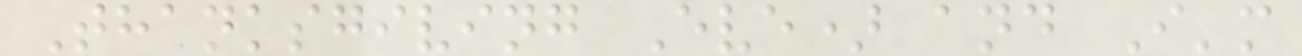Thanksgiving Eve) and I'm
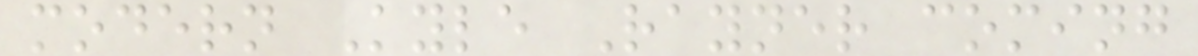modern Kyle Rayner coming
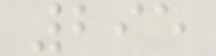295
